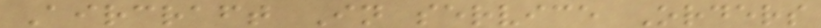Aircraft In service Orders
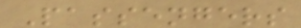Passengers
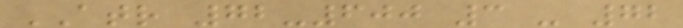ATR 72-600 3 - 72
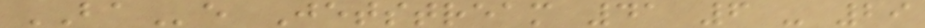BAe Jetstream 41 6 - 29
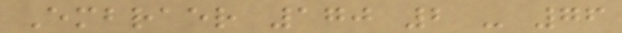Embraer 170 2 - 76
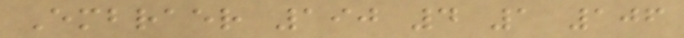Embraer 190 4 1 106
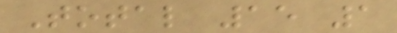Total 15 1
